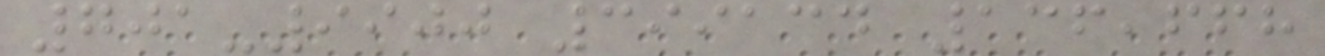701-9900 399134 136,668
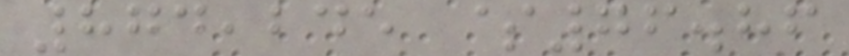874,245 $76.86
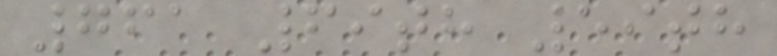761 69th 59th
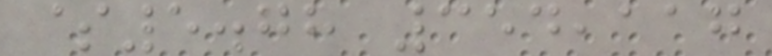$5.78 354,117
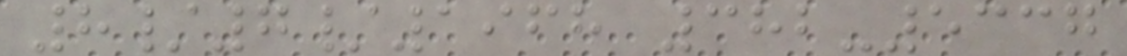8/7/1968 382-5337
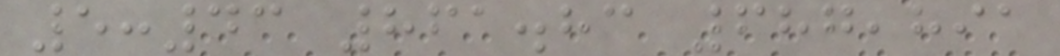5:43 861.83 687,891
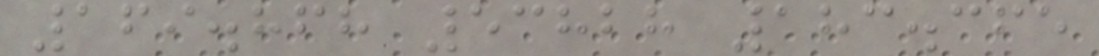169.868 53828 183.365
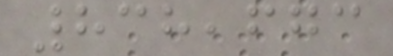838,673
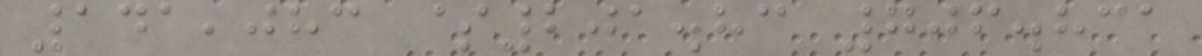141,083 $201.83 706.831
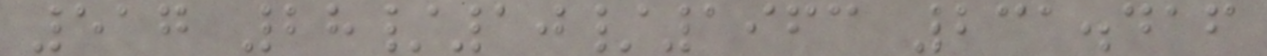517 28/10/1963 231.416
